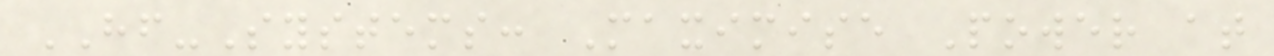HF-Systems: Maximise Power at
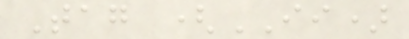Tag (II)
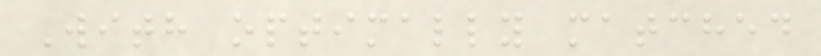With optimally matched
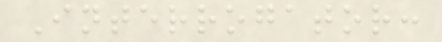Interrogator:
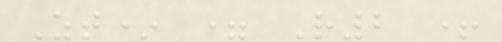Zt* = R2 +
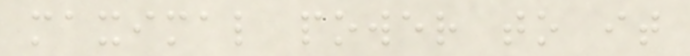maximal power to it
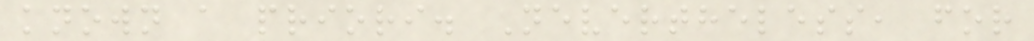known a priori. Nevertheless, for
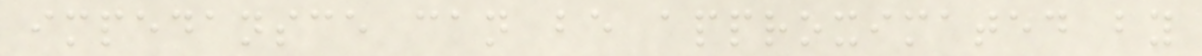impedansce can be approximated by
